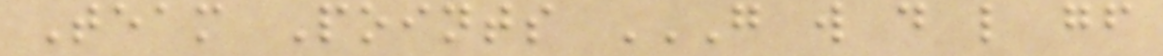Team Points G W D L GF
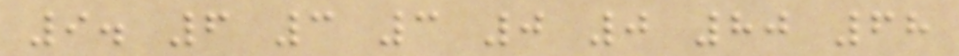9. 6 3 3 0 0 80 68
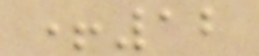+12
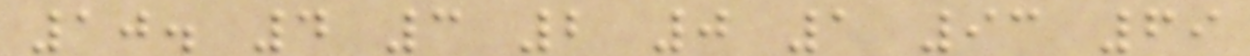10. 4 3 2 0 1 93 69
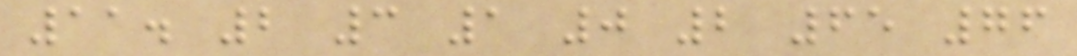11. 2 3 1 0 2 65 76
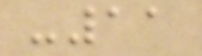-11
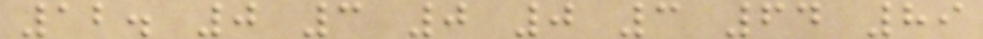12. 0 3 0 0 3 64 89
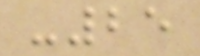-25
